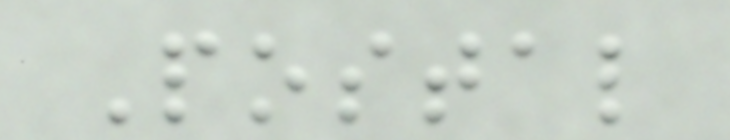Postal
